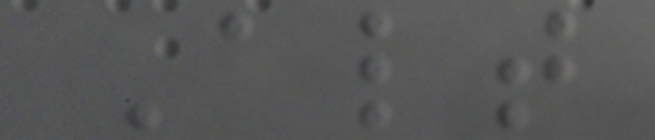Alt
